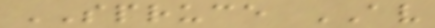SPRUCE AV
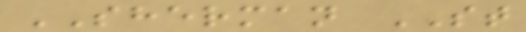SHERMAN ST
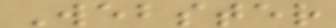Webster
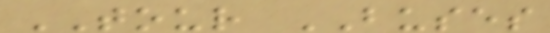TOUR BUSES
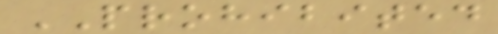PROHIBITED
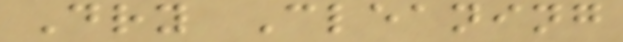Dry Cleaning
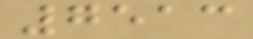7513
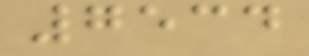7534
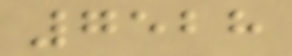7528
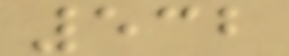532
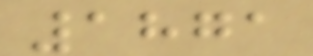1871
